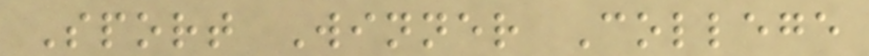Sport Winner College
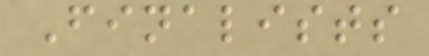Finalists
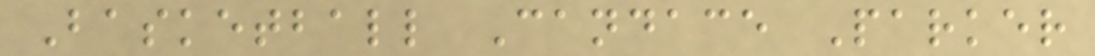Basketball Candace Parker
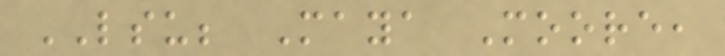LSU; Maya Moore,
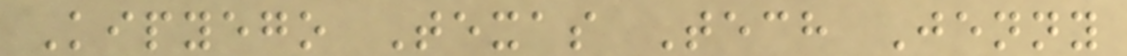Kipyego Texas Tech Jenny
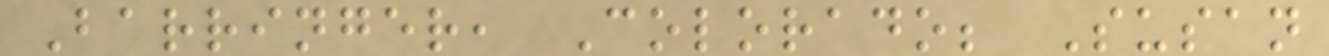Barringer, Colorado; Susan
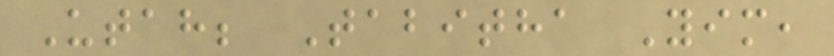Utah; Tabitha Yim,
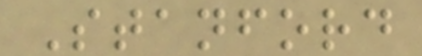Stanford
